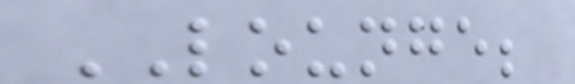LOUNGE;
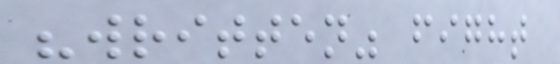"written" fight
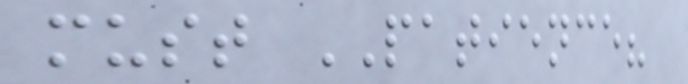must PATIENCE?
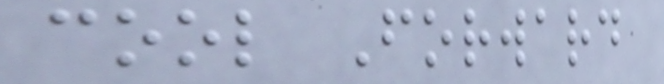cool Forward
